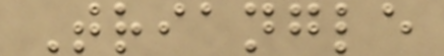Triangle
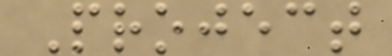Project
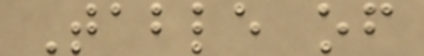Table of
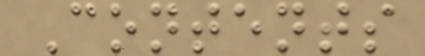Contents
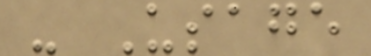- Usage
